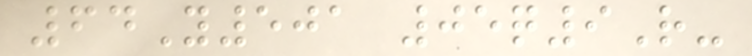64Y501 05q9R-
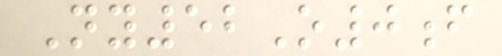Ny52O0f
